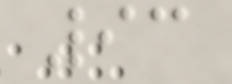93
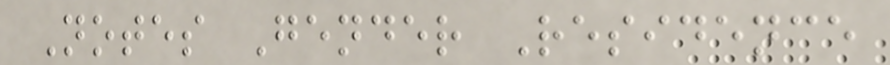Notes Gender Residence
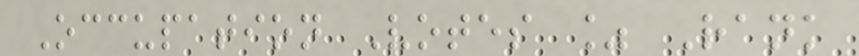Occupation Votes % Rank
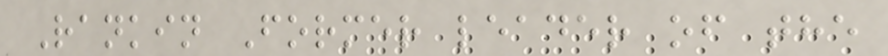Rankin Former leader of the
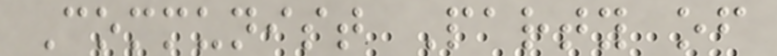Communist Party of
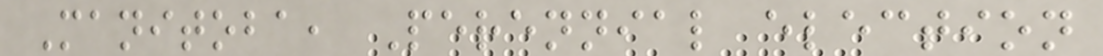Manitoba, Perennial election
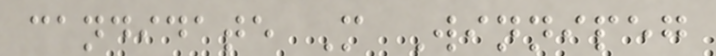candidate M Winnipeg
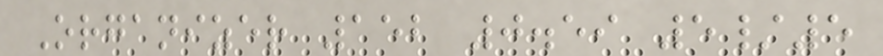Organizer 152 0.59 5/5
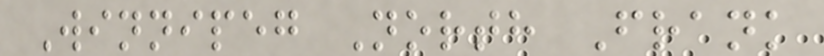Winnipeg North Frank
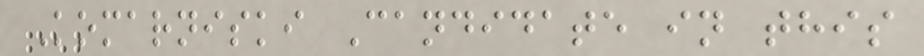Komarniski Candidate in this
